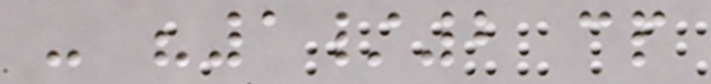- "1/2 cp
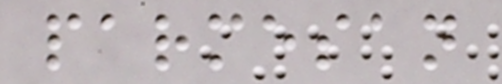parmesan
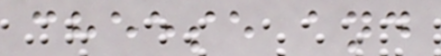cheese and
